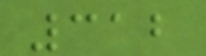312
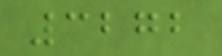3272
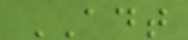ADT
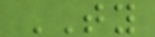TY
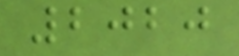2020
